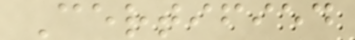Certified
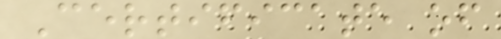Certificate of
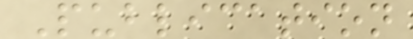Publication
